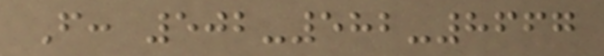F: 502-582-8667
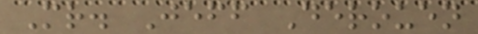Mr. Jeff Derouen
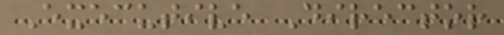Executive Director
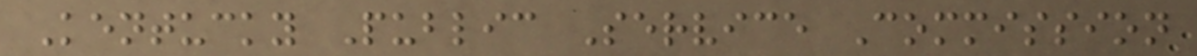Kentucky Public Service Commission
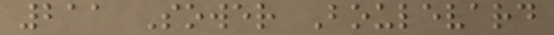211 Sower Boulevard
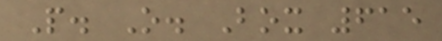P. O. Box 615
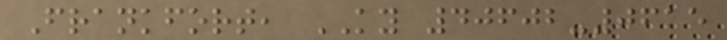Frankfort, KY 40602-0615
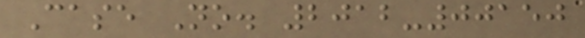Case No. 2012-00150
